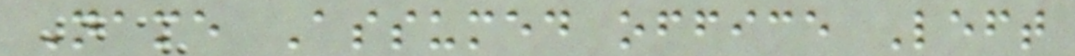Name Assumed office Left
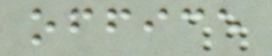office
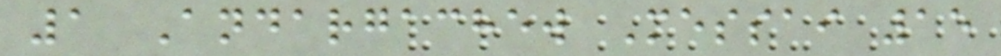1 Andargachew Messai 15
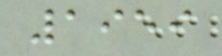1959
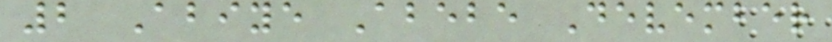2 Abiye Abebe Devember
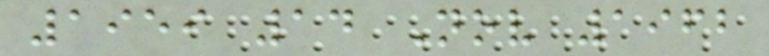1959 14 Nov 1962
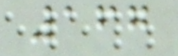167
